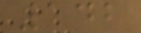142
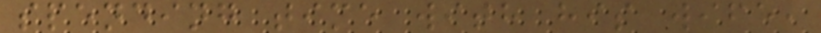spending time with his wife,
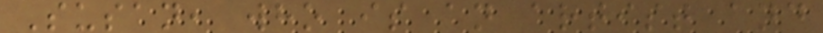Susan, who is an artist and
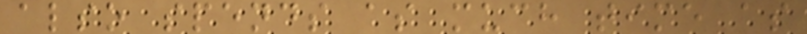also spends as much time as
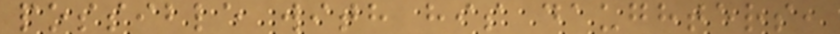possible with his daughters,
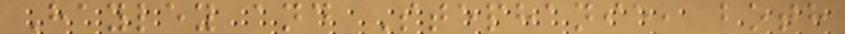Hayley and Stephanie, both
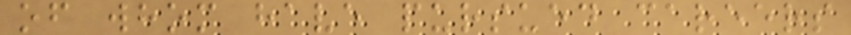of whom have pursued careers
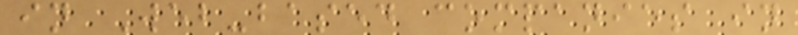in Web-based companies in
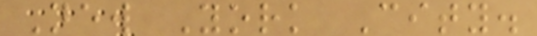New York City.
